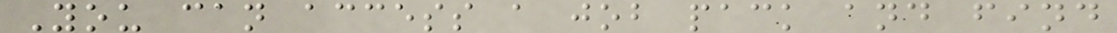You can access a job pack and find
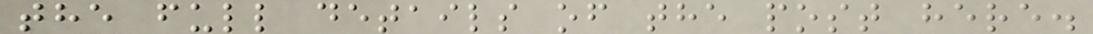the full details of the post here.
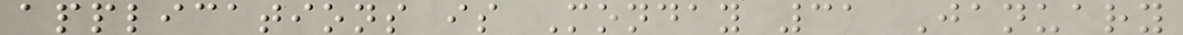applications is Monday 31 January
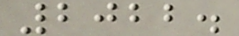2022.
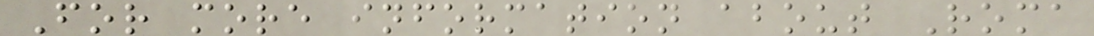For more information about Roma
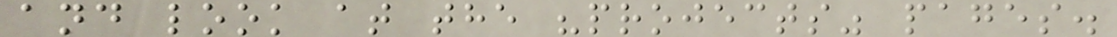and look at the "projects" pages.
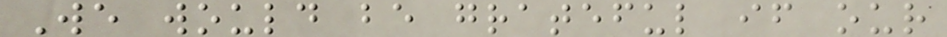We would be grateful if our
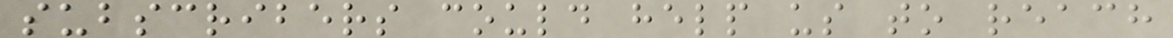subscribers could help us to reach
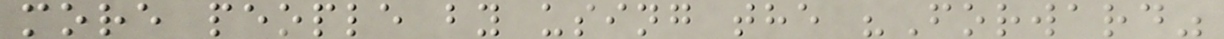more people by using the "Forward"
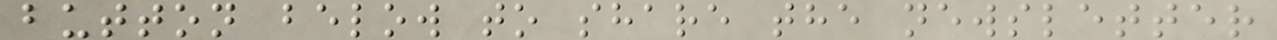button below to share the newsletter
